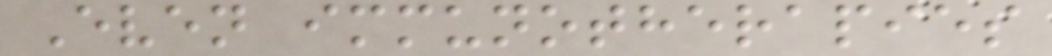Even immunotherapies
